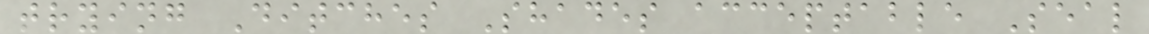trying Ditches Shades acceptable Seal
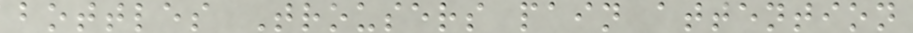bottles Trousers pain attention
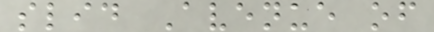slid Avenue of
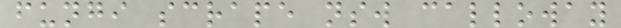fungi scrape nsw calloway
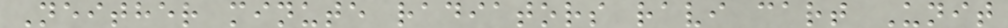Neither minute radiators ravi cart Unit
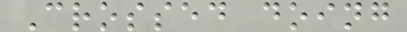Crossed doing
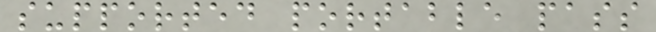supported portable pass
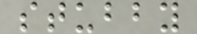stubby
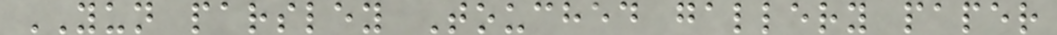YUN parsley Touched gallery paper
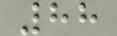88
